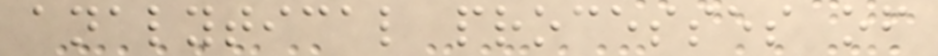analytical processes of
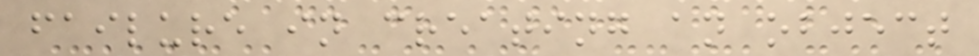failure in creating an object
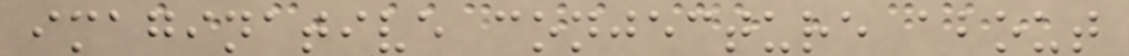imaginative conjecture about
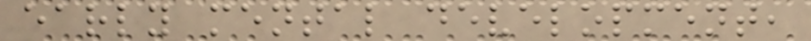early mental development,
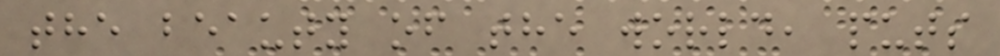the beauty of the world, puts
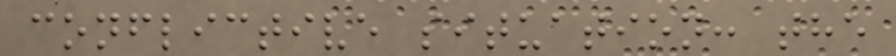conflictive situation: the
